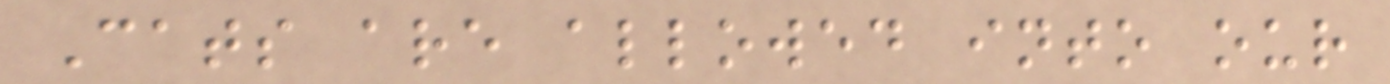Cats are allowed into our
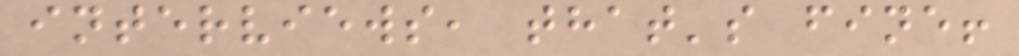interviews, that's fine!
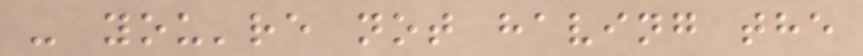- you're not having the
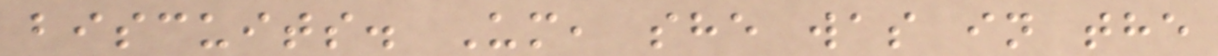biscuits. Um, she was in the
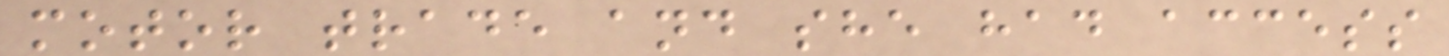motor trade and she had access
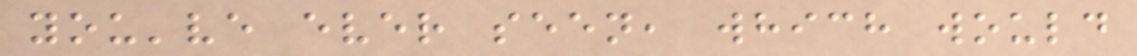you've ever seen, which would
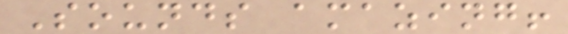Sounds amazing!
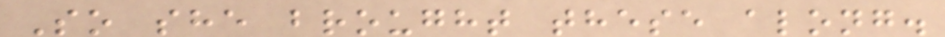So she brought these along.
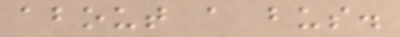about a bus.
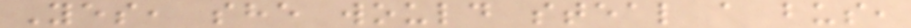Yes, she would steal a bus,
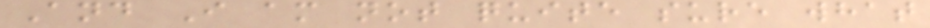And I am not quite sure what
